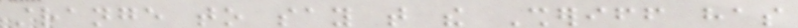strange to say that the Sheriff has
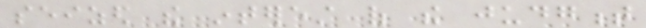seized the interest of the judgment
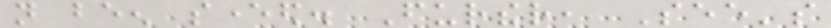not been severed. Further, See's
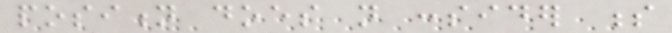position does not consider s
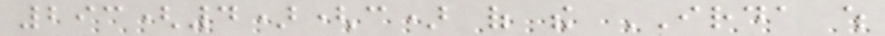293(4)(c) of the IRDA which
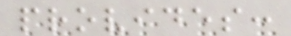provides:
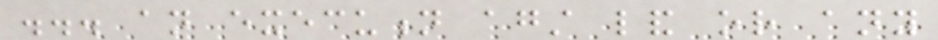... an execution against land or any
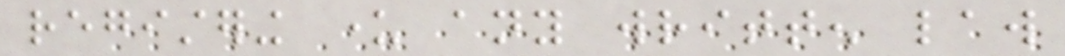registering under any written law
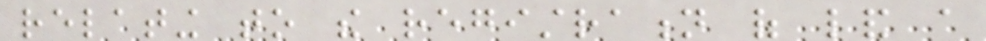relating to the registration of land a
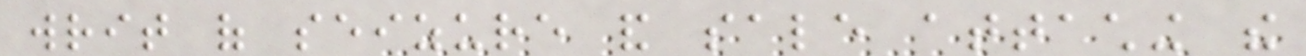writ of seizure and sale attaching the
